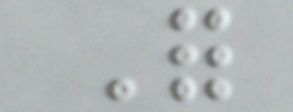For
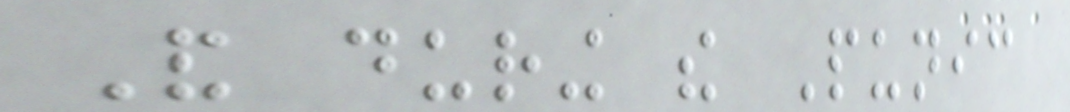And during the Punic
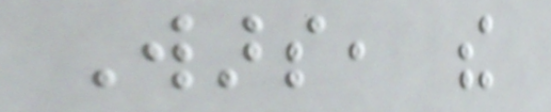Wars, the
